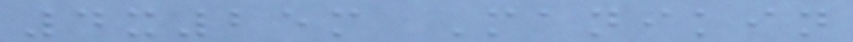4x25m Manikin
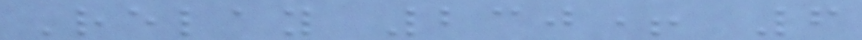Relay 230+ 6
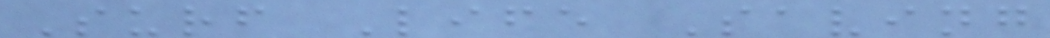Surf Life Saving
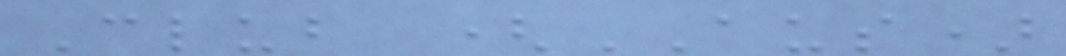Club (AUS)
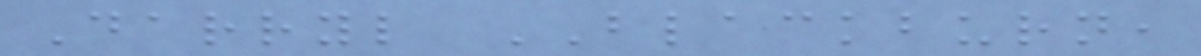Darryl BLACKBURN,
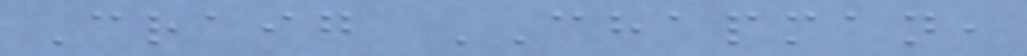Craig CHAPMAN,
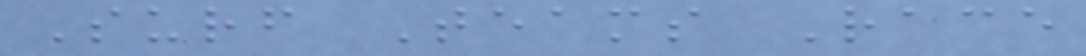Surf Teams Race
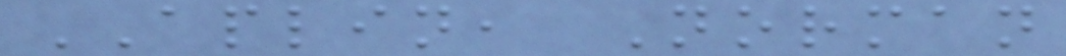APLIN, Norman
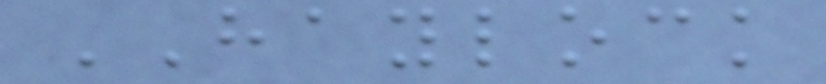HAYLOCK
